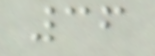36
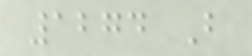1274 B
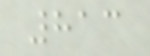813
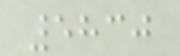5830
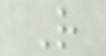R
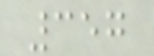357
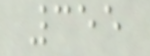355
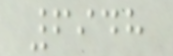6948
